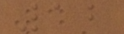12
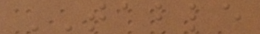TABLE
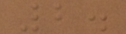2.
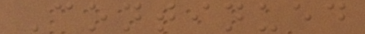Continued
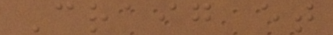Craig et
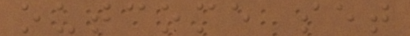outcome set
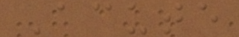Acute
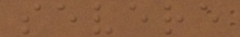severe
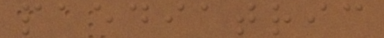paediatric
